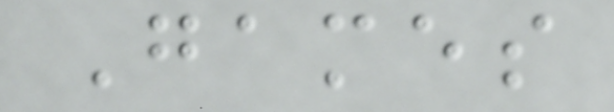Games
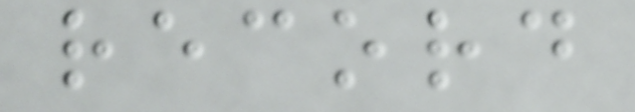record
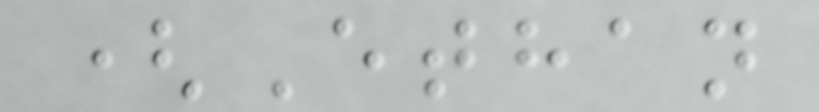(Ethan
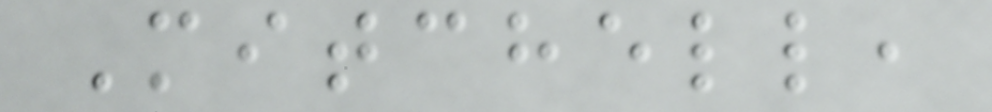Mitchell,
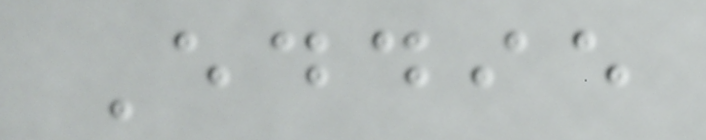Eddie
